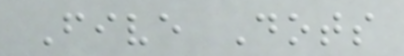Five Dots
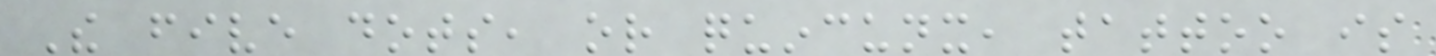The five dots, or quincunx, tattoo is
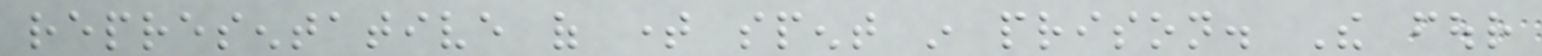representative of time spent in prison. The four
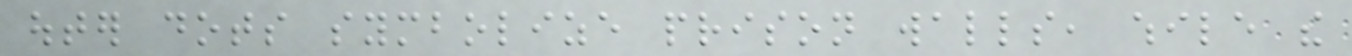outer dots symbolize prison walls, while the
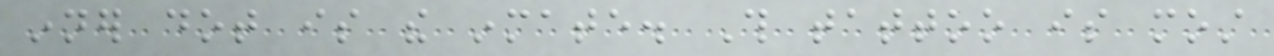inner dot is the inmate. This tattoo is most
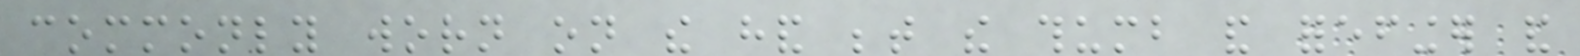commonly worn on the hand between the thumb and forefinger and
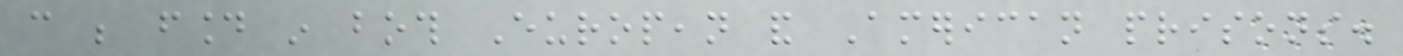can be found in both European and American prisons.
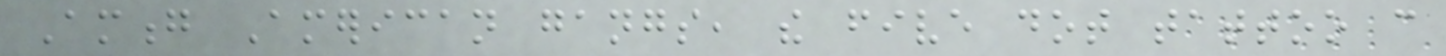Among American gangs, the five dot tattoo can
